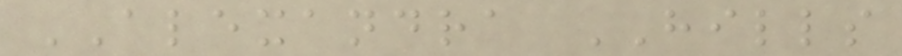ALEXANDRA HILLS
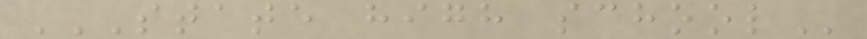STATE HIGH SCHOOL
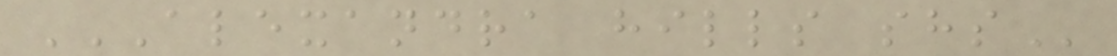ALEXANDRA HILLS SHS
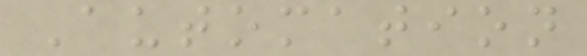Automation
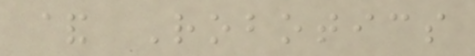& Robotics
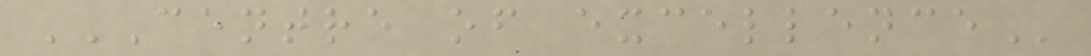CENTRE OF EXCELLENCE
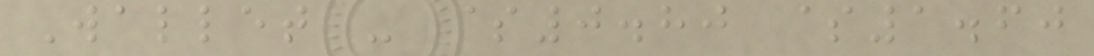Wallet - $0.80 $1.60
